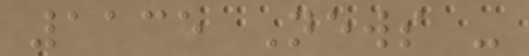1135 News -
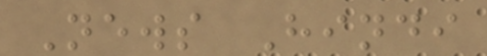News Hindi
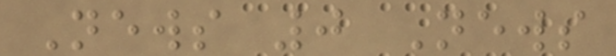News 0 News
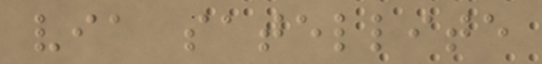via satellite
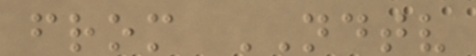from NDTV
